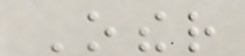Other
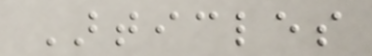Articles
